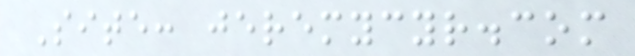Site: jeremycyr.com
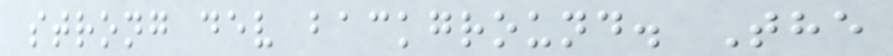strong dev background. The
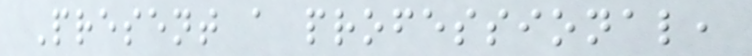Present a professional,
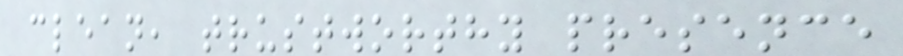clean, trustworthy presence
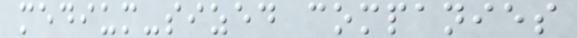medium-sized companies
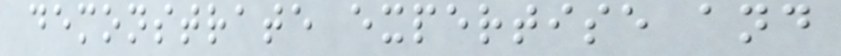demonstrate expertise and
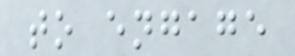to engage
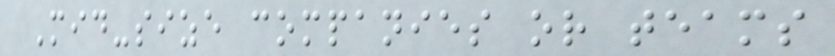Mid-size companies or teams
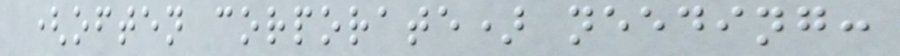(often corporate) needing:
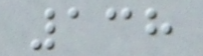138
